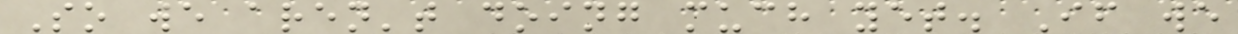So we aren't doing much yet. If we
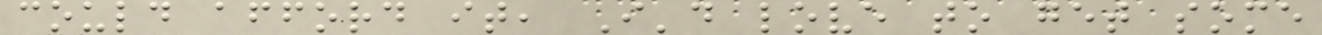could afford it, I'd love to get some
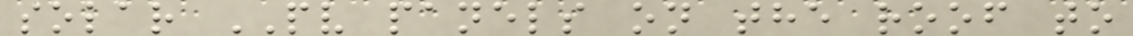solar PV panels on the roof to
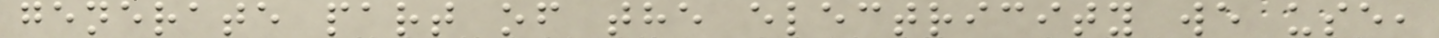generate part of the electricity we use,
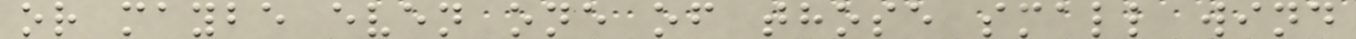or maybe even one of those small wind
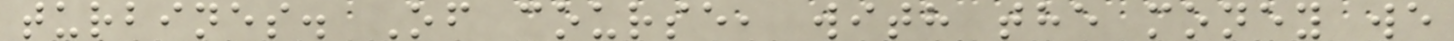turbines. Of course, with the money we
